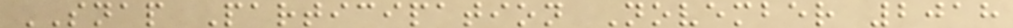SNAP Participation November 2018
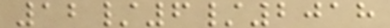12/6/2018
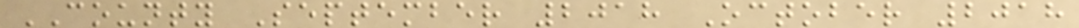COUNTY September 2018 October 2018
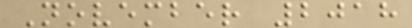November 2018
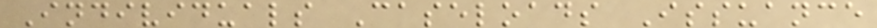Individuals Caseloads Issuance
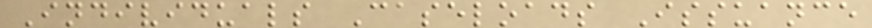Individuals Caseloads Issuance
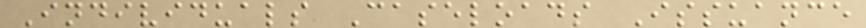Individuals Caseloads Issuance
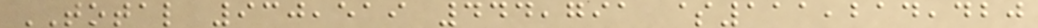TOTAL 930,519 444,791 $111,214,420
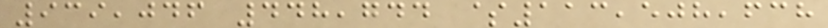939,046 448,744 $113,508,638
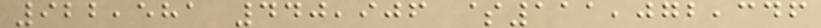922,581 440,906 $111,072,346
